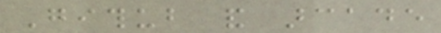Github and arcade
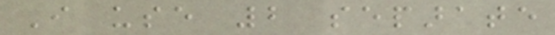I use 2 separate
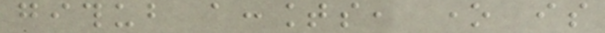github accounts, one is
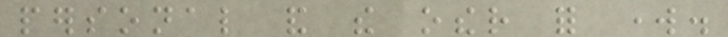personal and the other for work.
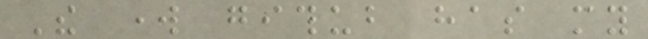The work github has my
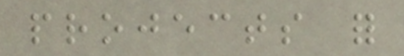projects for
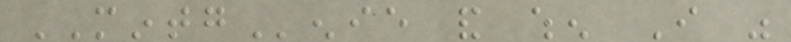MINTGenie and when I was
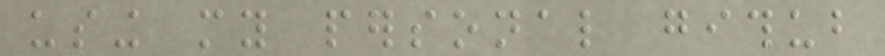using my personal github
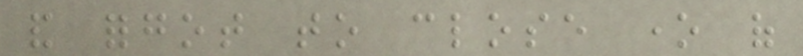and forgot to close one of
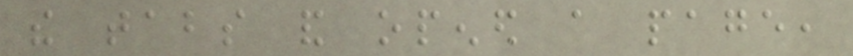the tabs and opened a page,
